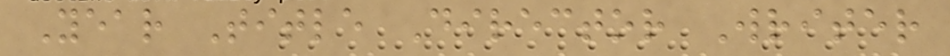Year Title Director Writer
